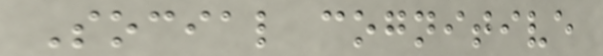Social cognitive
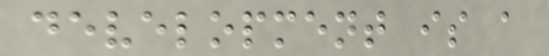development is a
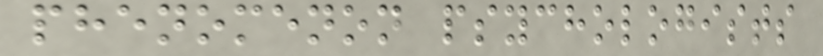phenomenon psychologists
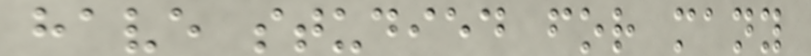have studied for many
